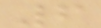6
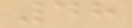48
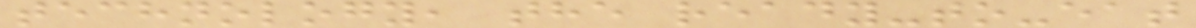technology, the ready-to-eat
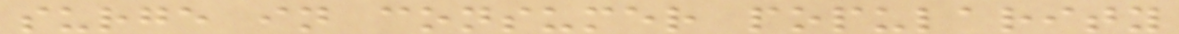surge in consumer popularity
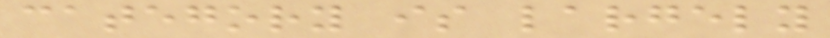category is largely
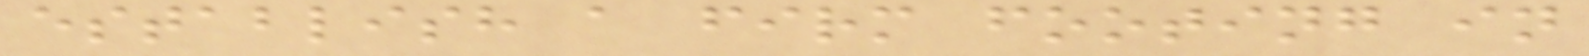establish a firm footing in
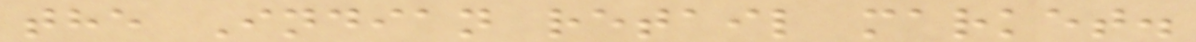the Indian retail market.
